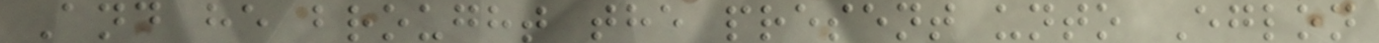And he brought the present unto Eglon
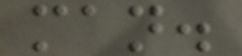man.
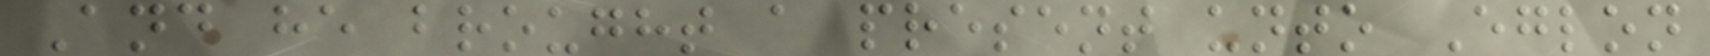And he brought a present unto Eglon
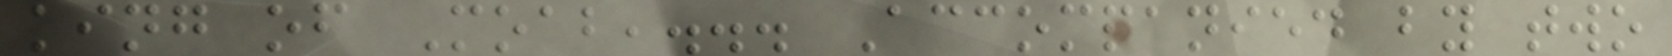king of Moab,... Accompanied by two
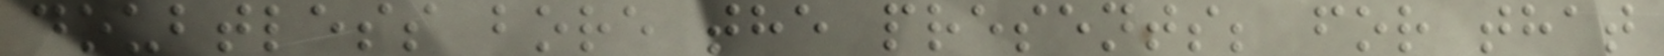doubtless bore the presents; for that
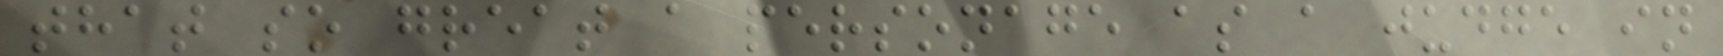that so great a personage as a judge in
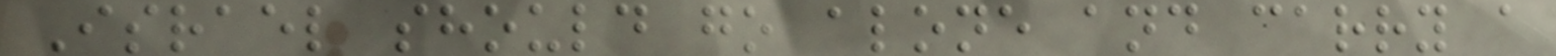Israel should go alone and carry a
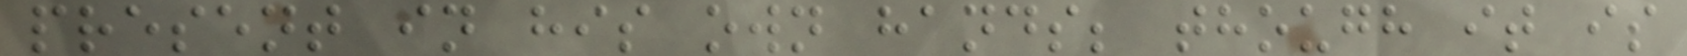present in his own hands; though it is
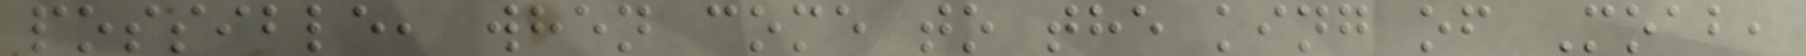possible, when come to the king of Moab,
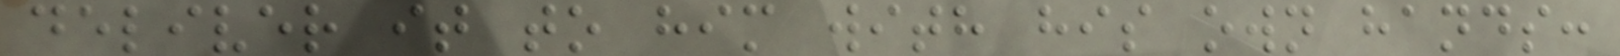deliver it to him with his own hands:
